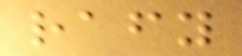rafy
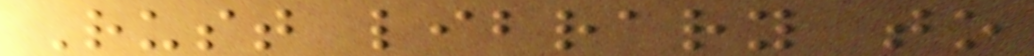Rust library to
